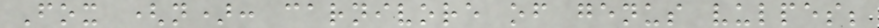Fox (n): carnivore of genus vulpes;
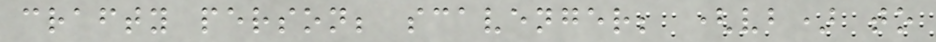crafty person; scavenger; (vb) to
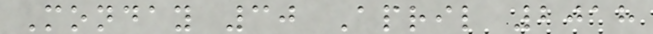Monday 30 April 2018
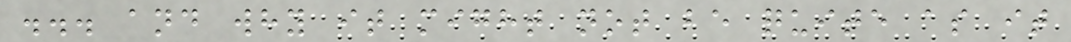... and why it might not be quite as it
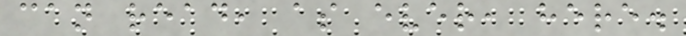can read, as ever, here.
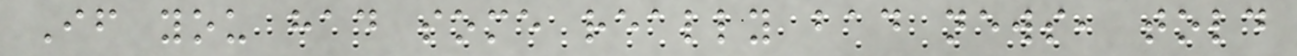If you had some really bad news, told
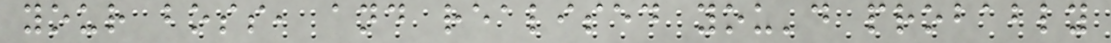your boss, and realised you'd probably
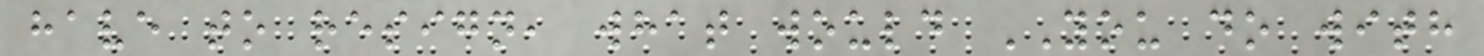have to resign, what would YOU do with
